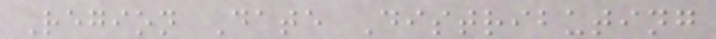Region Date Distributing
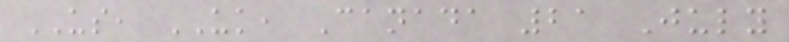US, UK, Canada 21 July
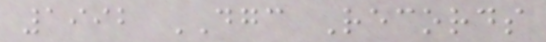1992 DGC Records
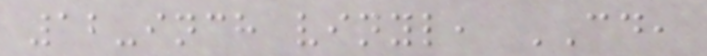12-inch vinyl, CD,
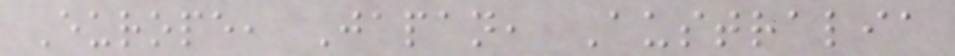Europe, Japan, Australia
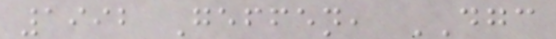1992 Geffen, DGC
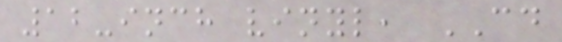12-inch vinyl, CD
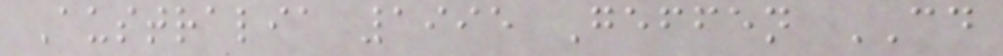Australia 1995 Geffen CD
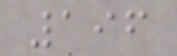196
